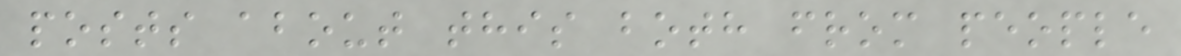posts about this both from people
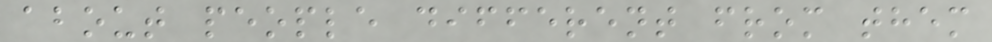about people different from them
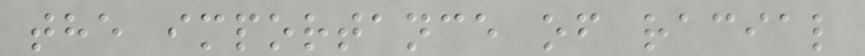the importance of racial
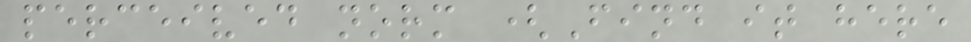perceived norm (Find it here
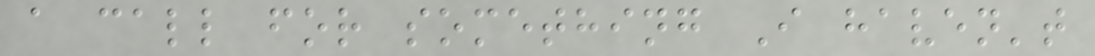a call for something I haven't
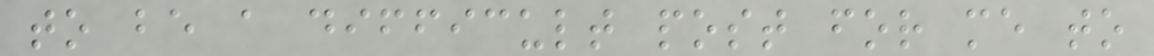to be a difficult post for me to
